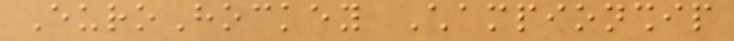EuroHockey Championship
